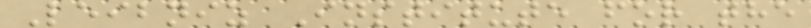Leibniz Institute for the
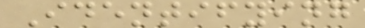Identifying
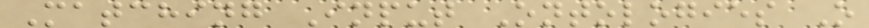Matching Input Ontologies O
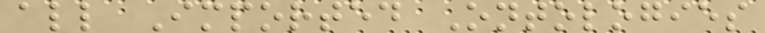all Imported Ontologies
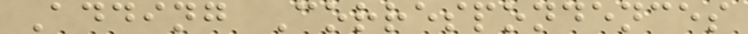Adding Correspondences
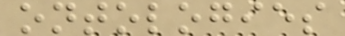ontologies
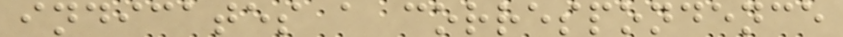indicates a correspondence
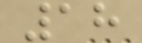18
